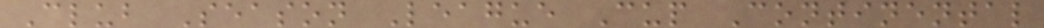Club Season League Cup Continental
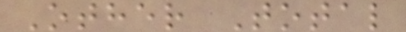Other Total
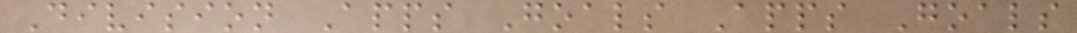Division Apps Goals Apps Goals
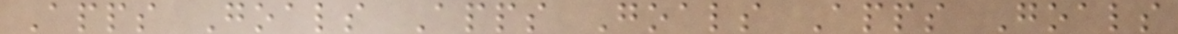Apps Goals Apps Goals Apps Goals
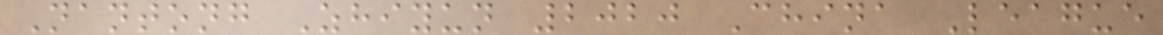Nantong Zhiyun 2020 China League
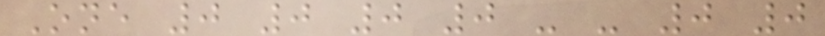One 0 0 0 0 - - 0 0
